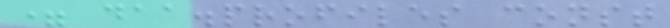= daa.profiles const
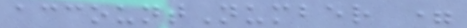accountNumber =
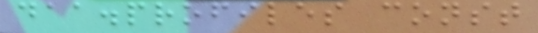daa.profiles const
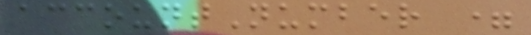accountNumber =
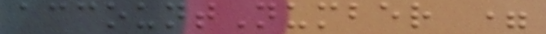accountNumber =
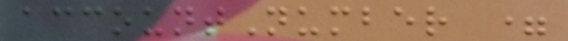accountNumber =
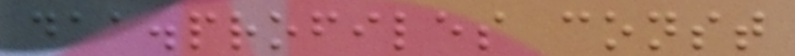daa.profiles const
